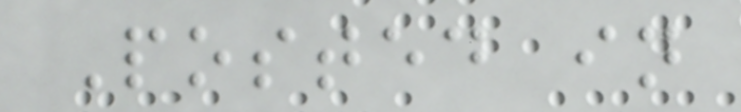Posted in
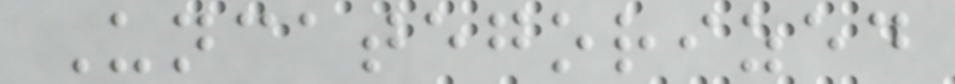Uncategorized
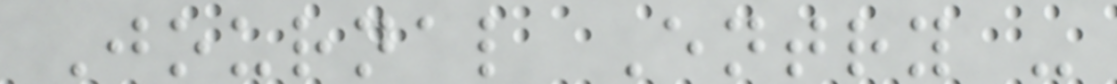Journal Entry -
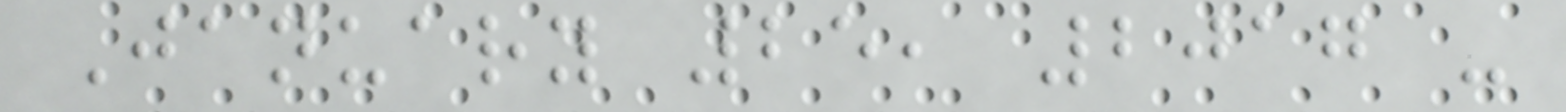January 25, 2017 -
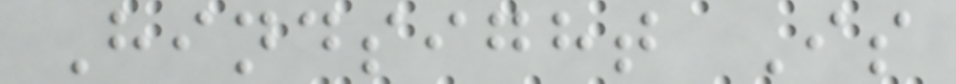Hindsight Is
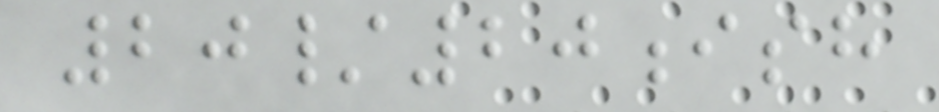20/20ish
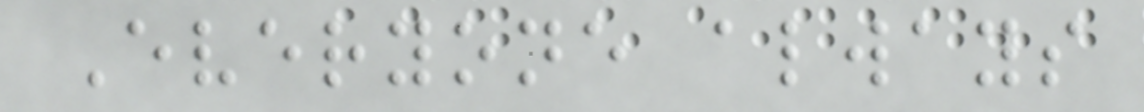Everyone always
